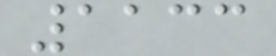1133
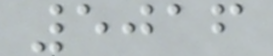5016
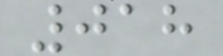018
